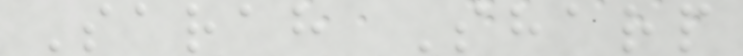Sarah Sharp
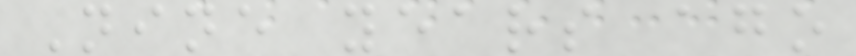Nine years ago
